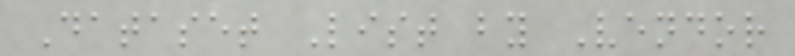Dataset List by Vendor
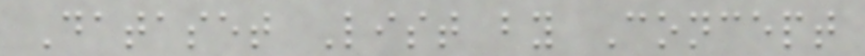Dataset List by Concept
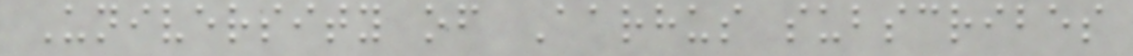University of Aarhus subscribes
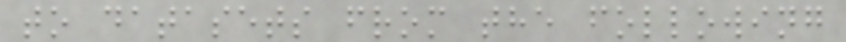to datasets from the following
